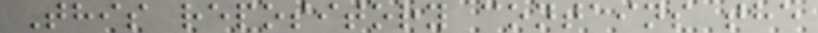This repository contains the
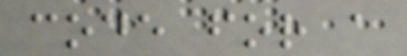code for a
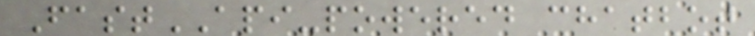FastAPI-powered chatbot
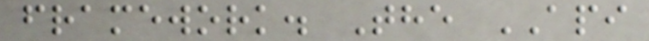framework. The API
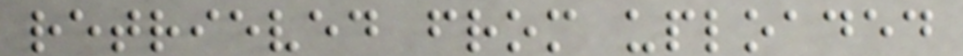retrieved from uploaded
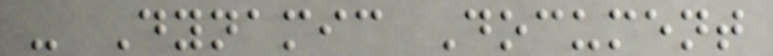- Dynamic Document
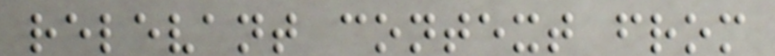relevant context from
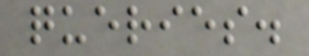queries.
